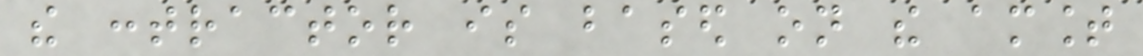the contractor is based on the amount
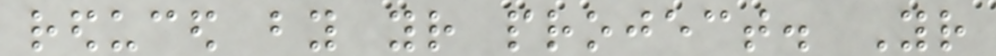reduced by your project. Your
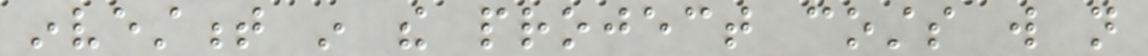investment in the project costs will not
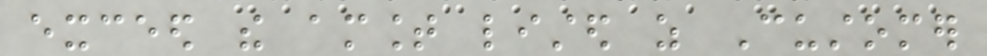exceed the amount listed as Customer
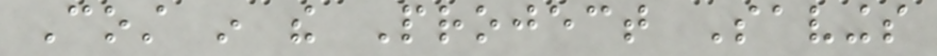Cost in the Project Savings
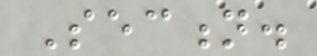Section.
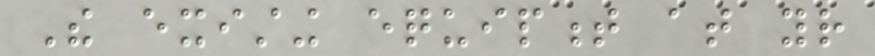The existing equipment at your
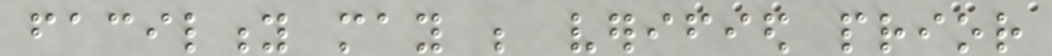facility may be verified prior
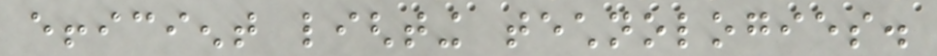efficient lighting technologies.
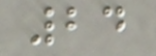24
